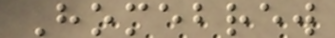Homebrew
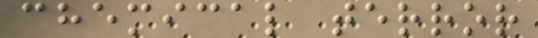chemical terror
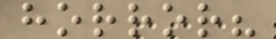horror?
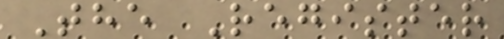The Register
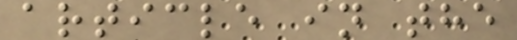article in the
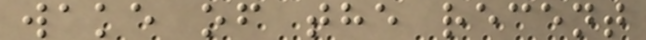wake of the recent
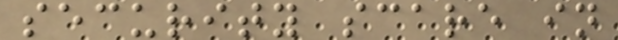security scare in
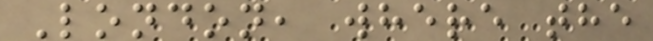London, where the
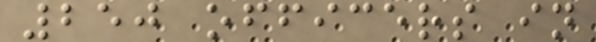250 officers in
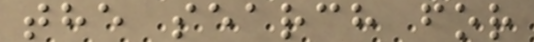the search for
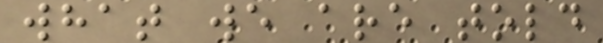what we are told
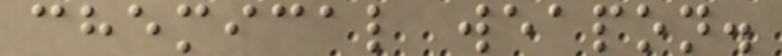chemical weapon.
